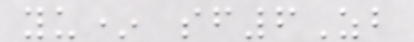yu* sf6Zb
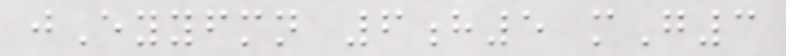jEyyfmn 6h5 mG3
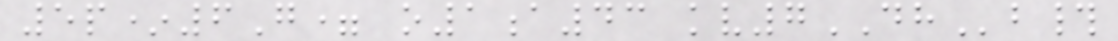5p*6G= o1a43 kv7DHb#
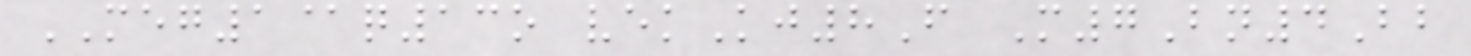MEG1@q13o vekKj8F M7Bn4Bb
